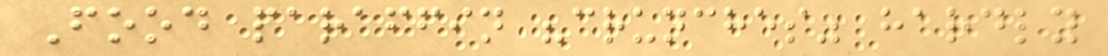Food paraffin "crunches" hardly
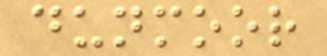dunmoor
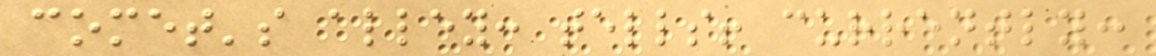comet's alley: tells! currently:
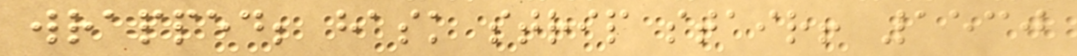wrapped; hask strip stair! 1530
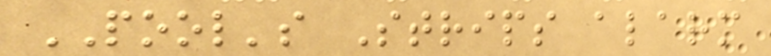POOL's Strips alarm
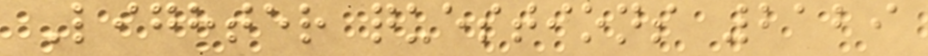Lighter questions 2129
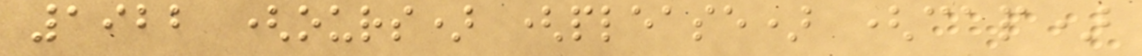1922 (ours) (please) (cap)
